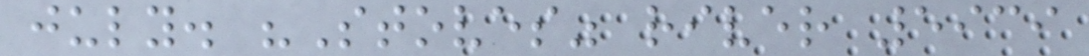july. "Stoves" river 5939
